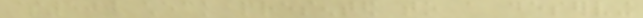$500 check presented to a deserving
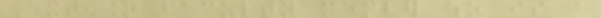Extension faculty member who is a
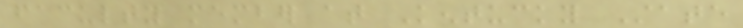faculty member at Kentucky State
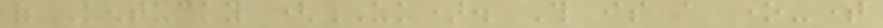of Kentucky (UK). This is a one-time
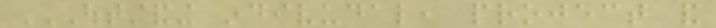OUTSTANDING INDIVUDAL, PROJECT AND
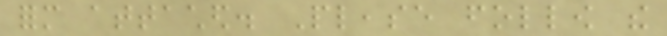form attached. Please follow the
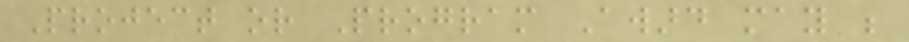Project or Program Award may be
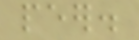peer.
